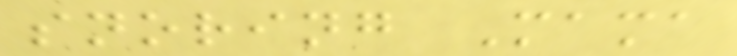snoring Mama
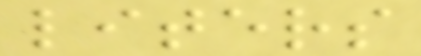liters
